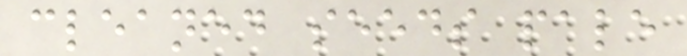cleaned seeds pale
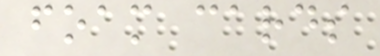foam cards
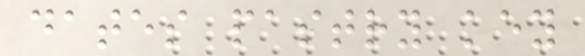dates pastry key
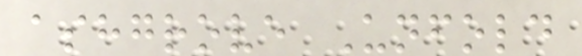ashgrove Unfold
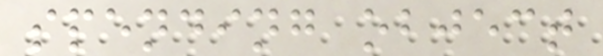spending object
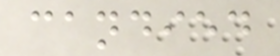candied
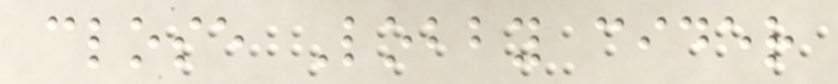close Lobby cider
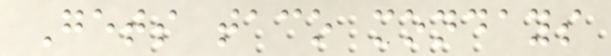Gets taco mondays
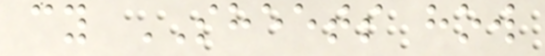cy SHEETS how
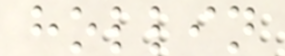hollin
